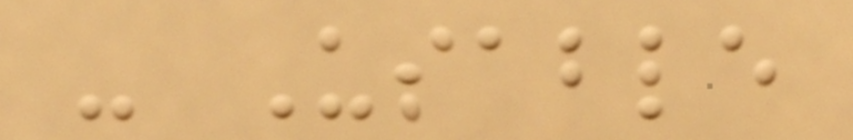- Usable
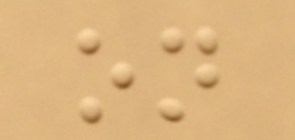on
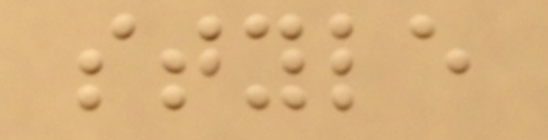style
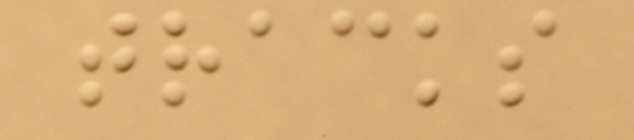tracks
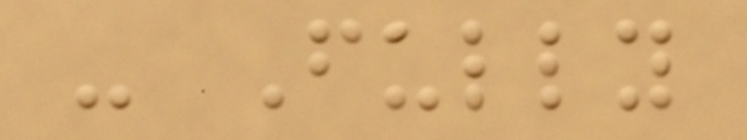- Fully
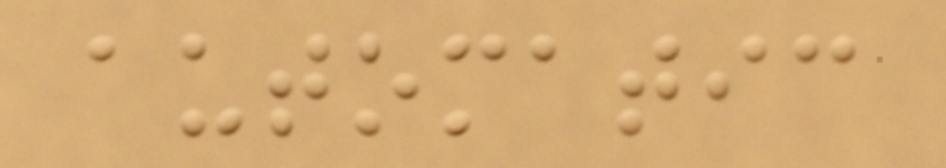automatic
